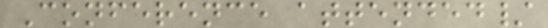Conference attended/
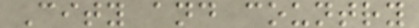City and country
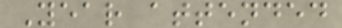Year attended
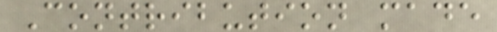Contribution made
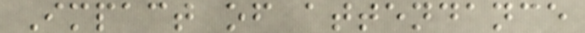Impact of attendance
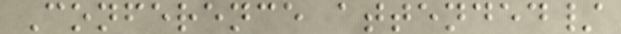Conference attended/
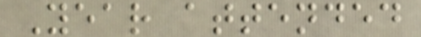Year attended
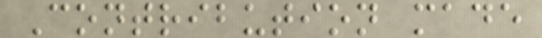Contribution made
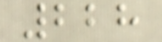228
